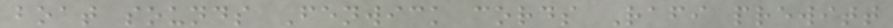boat sounds Fenwick cords Rafi prewitt
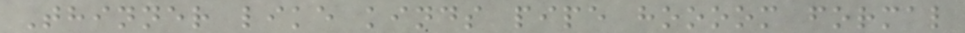Thinner like kinds pipe hoooom formal
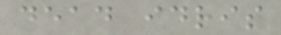dead idris
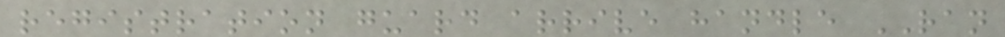registration guard arrive handle RAN
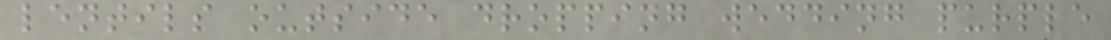lentils outside dropping wedding purple
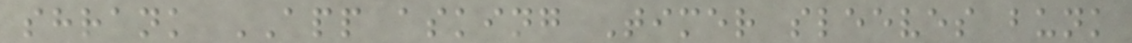shrank APP asking Timer sleeves bunk
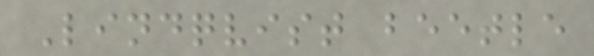Lindqvist beetle
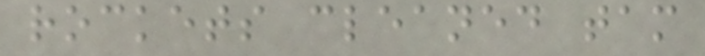rockets cleaned tam
